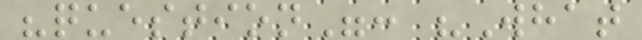"question": "What
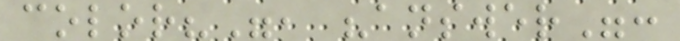color?", "answer":
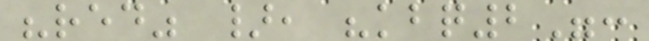"red" }, "kbq2":
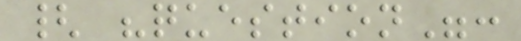{ "question":
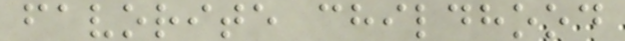favorite childhood
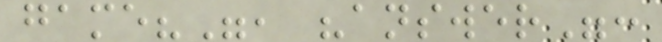game?", "answer":
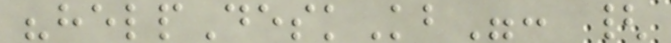"helpDeskKb": {
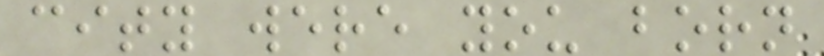city were you born
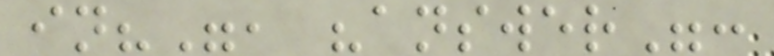in?", "answer":
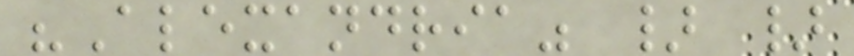"Alexandria" } }
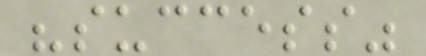"success"
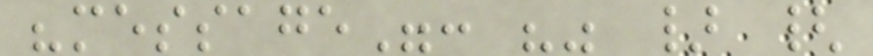"message": "" } {
